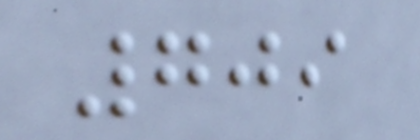709
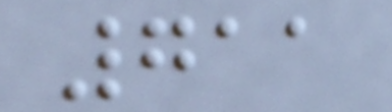711
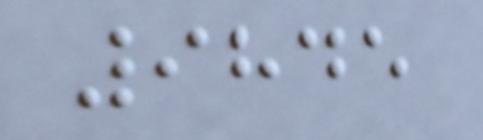9845
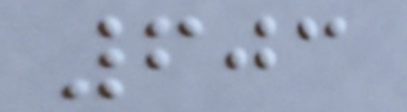603
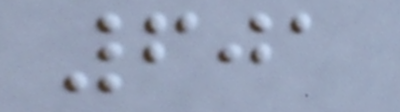601
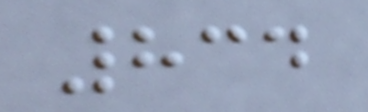834
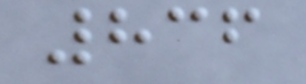836
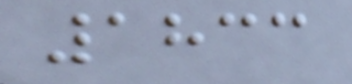1833
